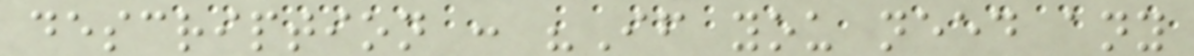description : "If you need any
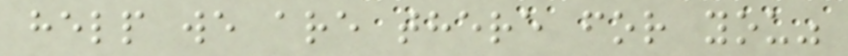help we are there for you"
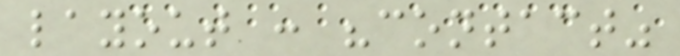layout : "contact"
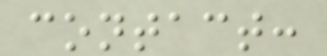contact:
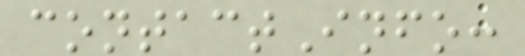contactInfo:
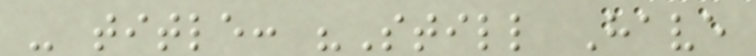- title: "Still Have
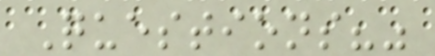Questions?"
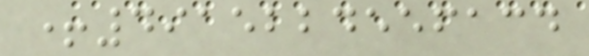+4915224556134
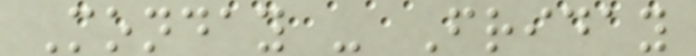Monday - Friday
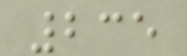235
